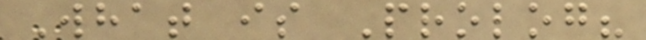What is Prolog?
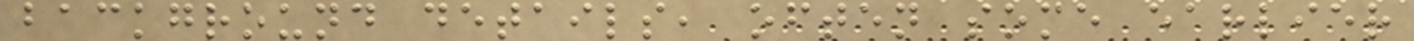background details, often some earlier
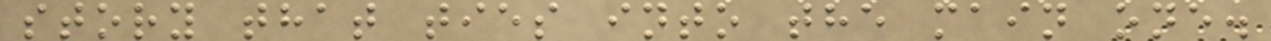story that ties into the main one.
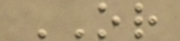OR
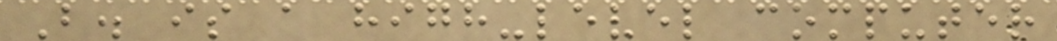B. is a high-level computer
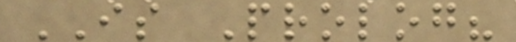IS Prolog?
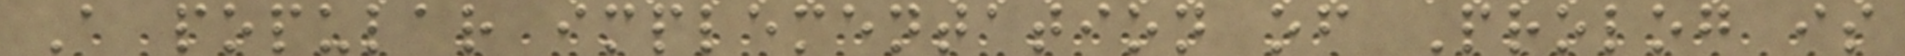A popular implementation of Prolog is
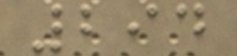294
